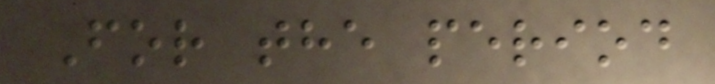For the period
